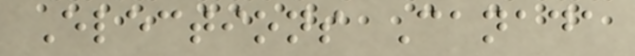Elections Canada
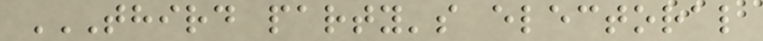THIRD PARTY'S ELECTORAL
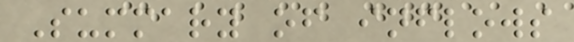Summary of inflows
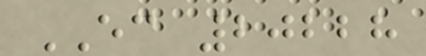EC 20228
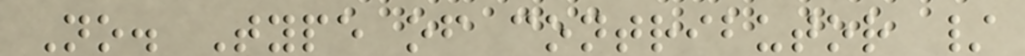No. Type of contributor /
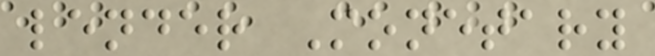lender Monetary
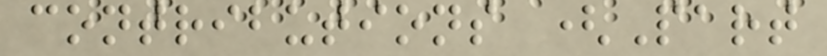contributions (Part
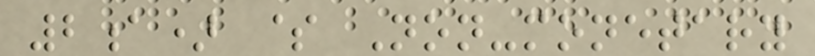2a) $ Non-monetary
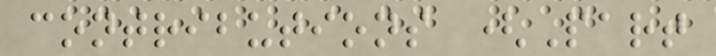contributions (Part
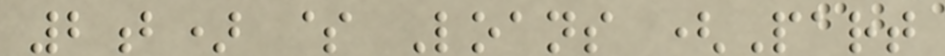2b) $ Loans (Part
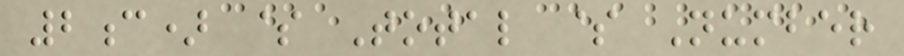2c) $ Total $ Number
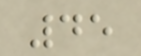45
